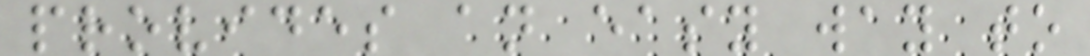provides an easy way to
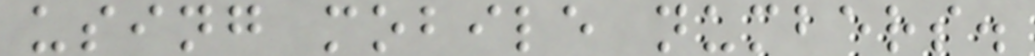using mobile numbers.
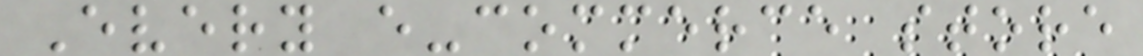Every e-commerce store
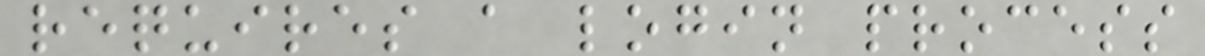requires a login process
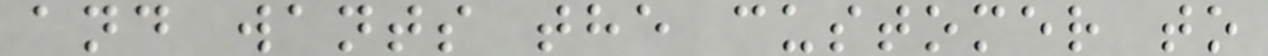and wants the customer to
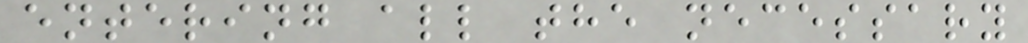entering all the necessary
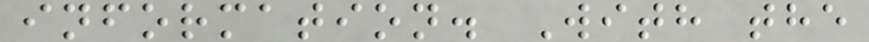information. With the
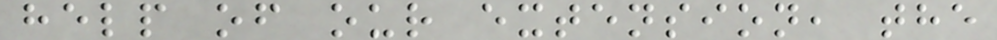help of our extension, the
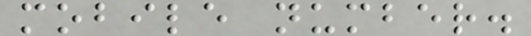mobile number.
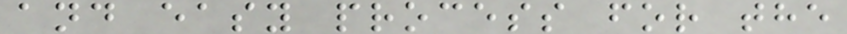and easy process for the
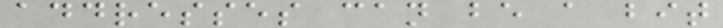addresses can be a bit
